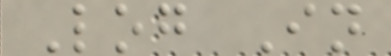Log In
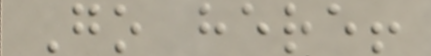Go here!
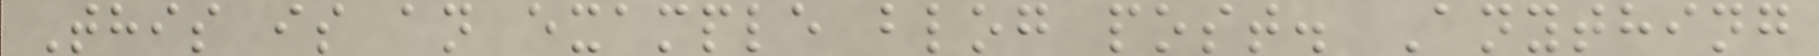This is an example blog post. Anything
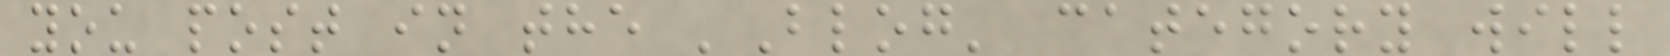you post in the 'Blog' category will
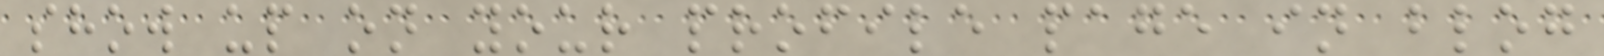show up on your profile page in blog
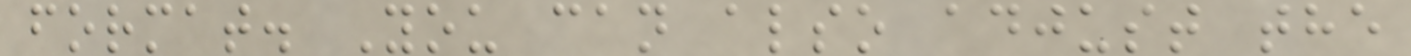format. You can also adjust the
